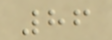86
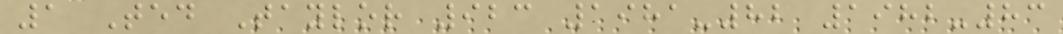1 Ted Taylor 923 1981-82 1982-83
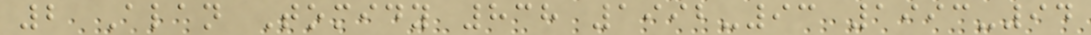2 Alan Tomidy 838 1992-93 1993-94
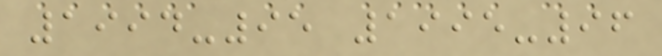1994-95 1995-96
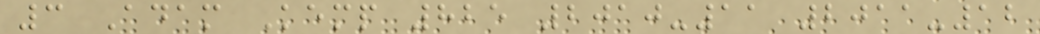3 Adam Kemp 825 2010-11 2011-12
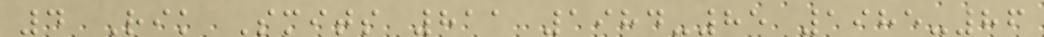4 Rik Smits 811 1984-85 1985-86
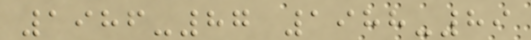1986-87 1988-89
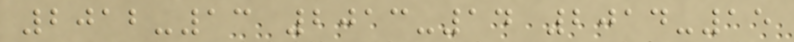2012-13 2013-14 2014-15
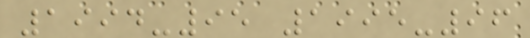1994-95 1995-96
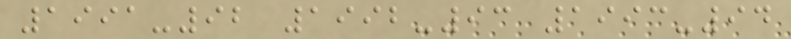1991-92 1992-93 1993-94
